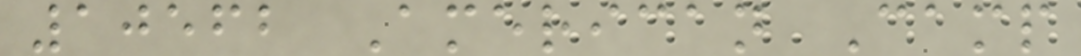10562 American Camp
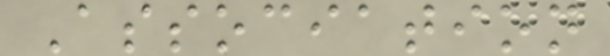Association
